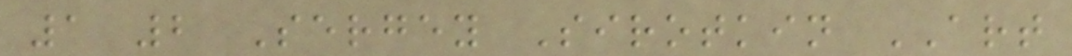1 2 Sergey Sirotkin ART
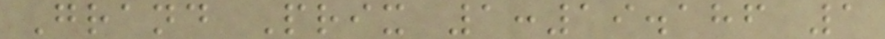Grand Prix 1:19.186 1
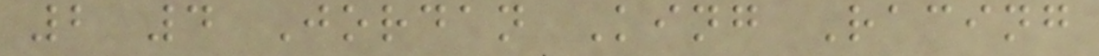2 4 Jordan King Racing
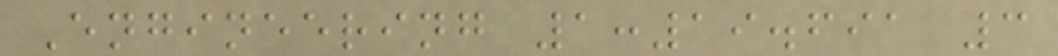Engineering 1:19.691 3
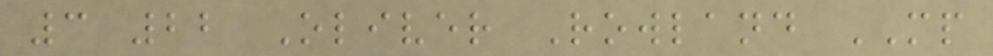3 22 Oliver Rowland MP
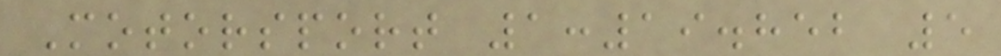Motorsport 1:19.852 5
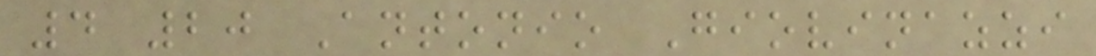4 20 Antonio Giovinazzi
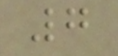7
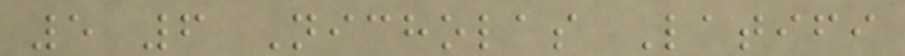5 6 Nicholas Latifi
